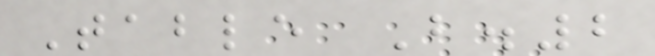Table B.2
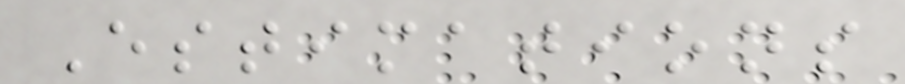Estimations
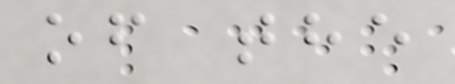of the
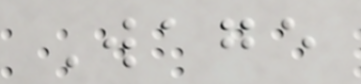Wage
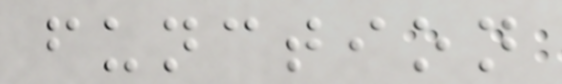function
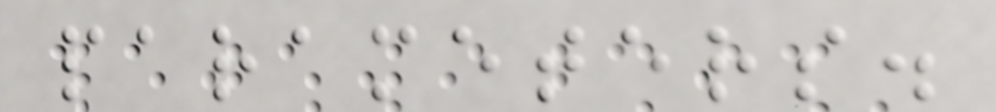parameters.
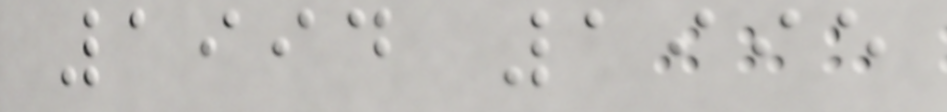1994 1995
